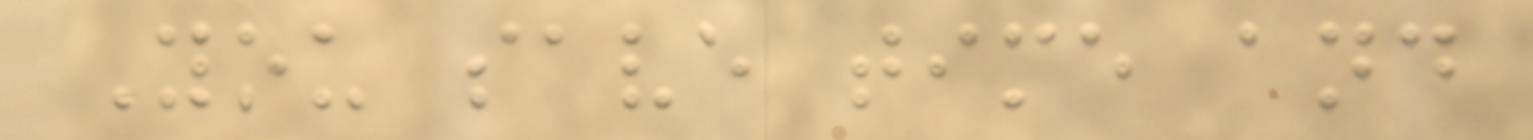You save time and
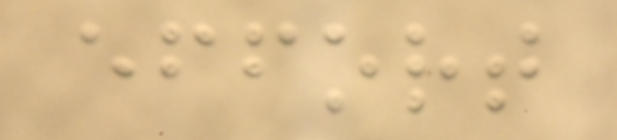effort
